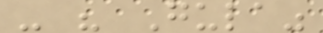- " Gula"
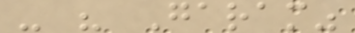- " Garam"
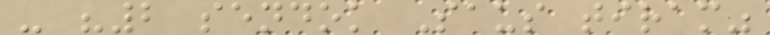- "2 sendok Saus tiram"
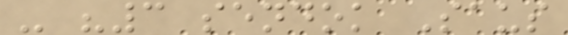- "3 sendok Saus
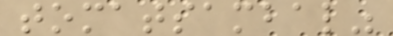tomatsambal"
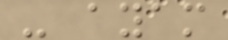- ayam
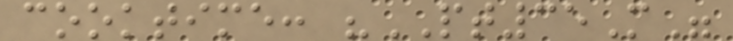cooktime: "PT35M"
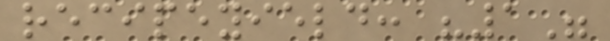recipeyield: "1"
